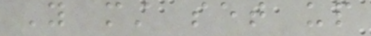You must set up
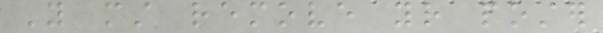You must remove your poster
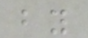by
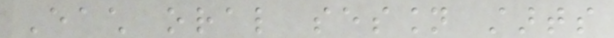Each oral session starts
